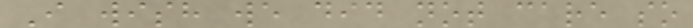I wish we did not care so
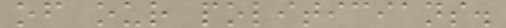of our politicians.
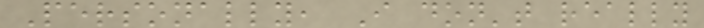Personally, I don't really
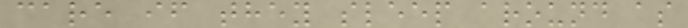care if they sleep around as
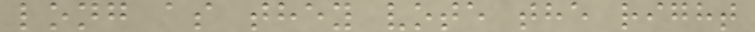long as they vote the right
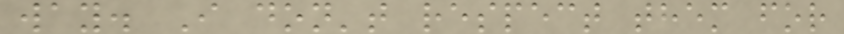way. I don't respect them for
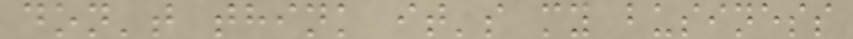don't think it's my business
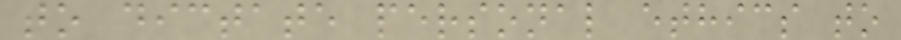to dictate personal ethics to
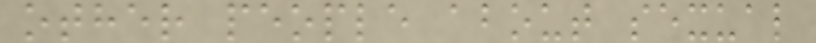other people about sexual
